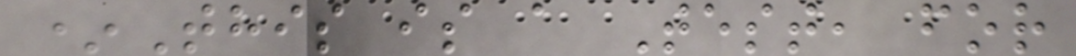*This is a Test, for
